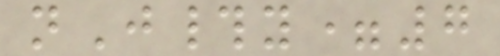nJ#y=7
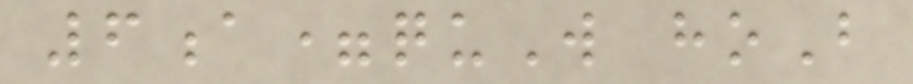6a=quW hoB
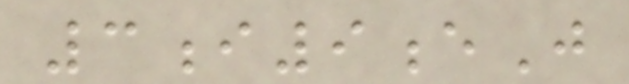3i9eJ
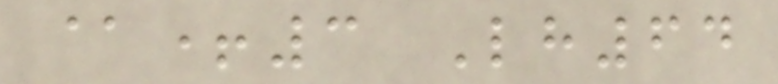@+3 Lh64
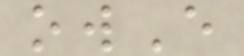owE
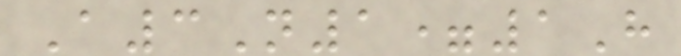A3N1=1H
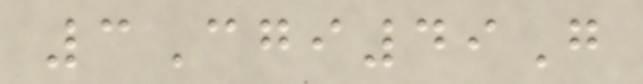3Cgi49G
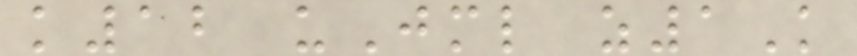k12 uJml z1K
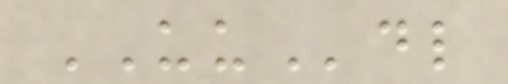UUdl
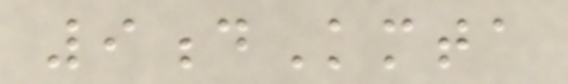9dKmta
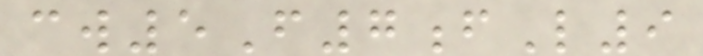cw5F7fL9
